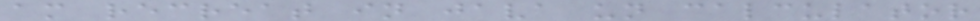am recreat in java un calculator
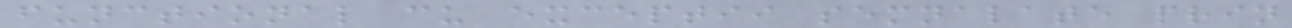functional cu exceptii semnalate prin
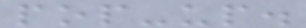pop-up.
